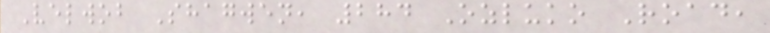Velwob Shagwen, 284 Ozluko Road,
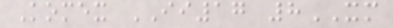Komex II17 8XM
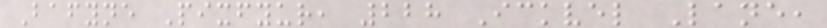Bafyne Pixfyur, 228 Ickvel Lane,
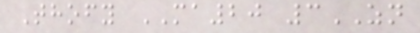Thofy MA20 3ZN
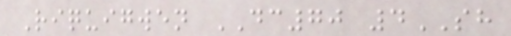Riquigwen DC70 4SH
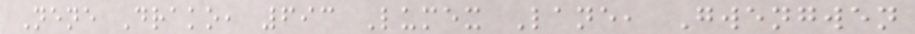Nene Drako, 693 Lumex Lane, Gwengwen
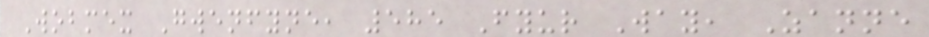Wobmex Gwenfyne, 585 Fyur Way, Zanne
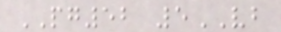PG52 5VB
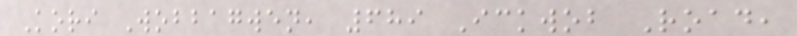Kori Wobbagwen, 689 Ickwob Road,
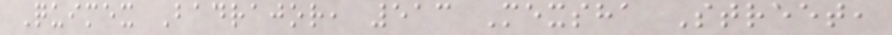Quimex Badrajor, 513 Mexsha Street,
